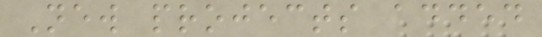New projects added
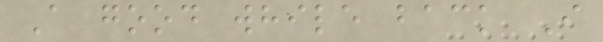A good while back I
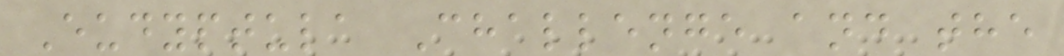Eudyptula Challenge and the
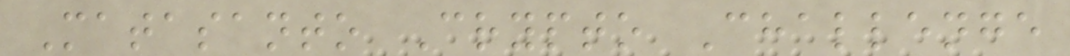Matasanto Crypto Challenge
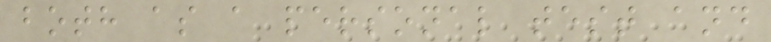both as a personal test and
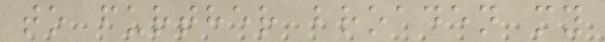to further broaden my
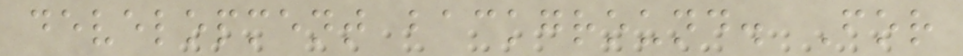development background. For
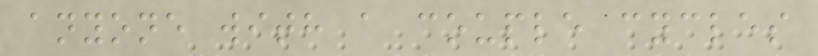anyone with a couple cycles
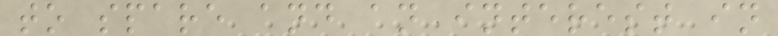to spare and an interest in
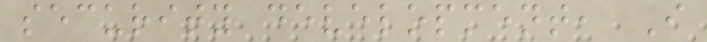security development, I
